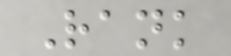Rank
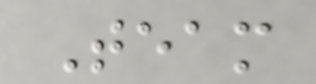Team
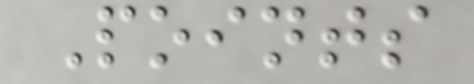Points
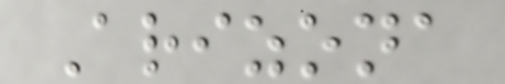Arizona
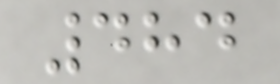484
